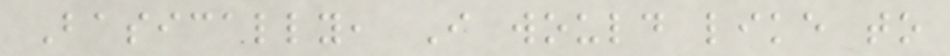Basically, I would like to
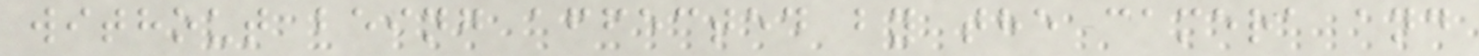without being affected by the camera and
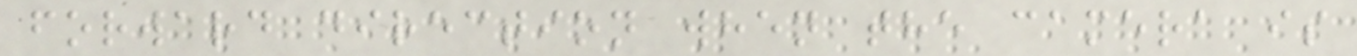forward direction when the camera is
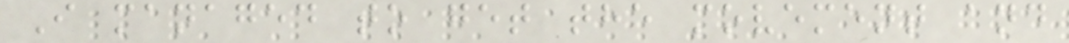I managed to get the movement and
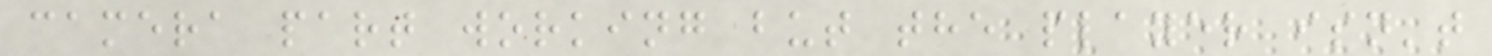camera part working but the player isn't
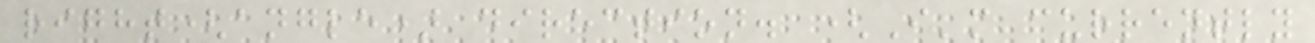right(angle) direction. (I'm currently
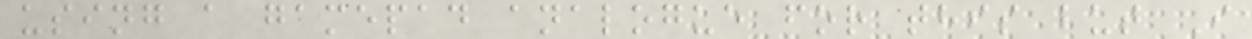using a gamepad analogue for this but I
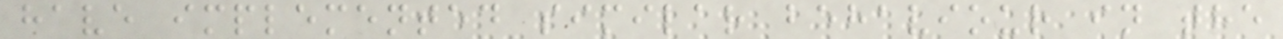have implemented similar behaviour in the
